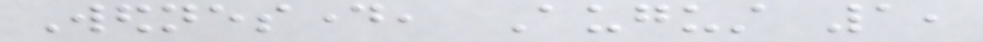Wednesday, August 1,
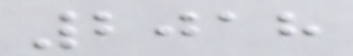2018
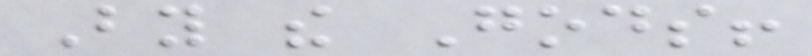By the Gods!
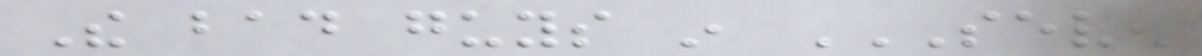The bad guys in SEVEN
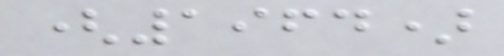(1964)
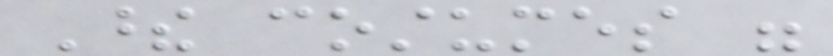These costumes were
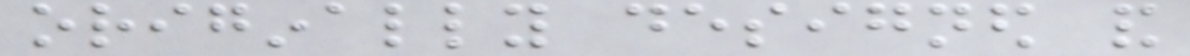originally designed and
